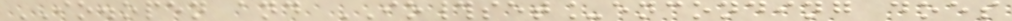IO.open and IO#set_enconding does
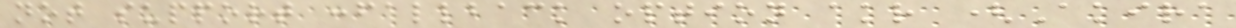not support :fallback option akr (Akira
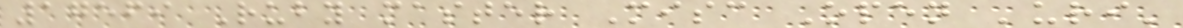17569 Ruby master Misc Open 'uri'
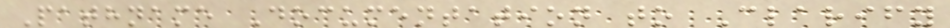Pathname Documentation to Clarify
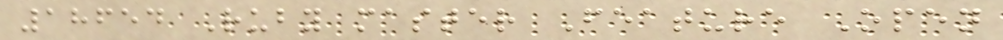18654 Ruby master Feature Open
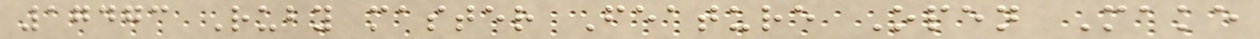17473 Ruby master Feature Open Make
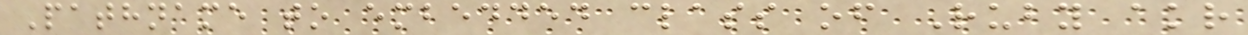Pathname to embedded class of Ruby akr
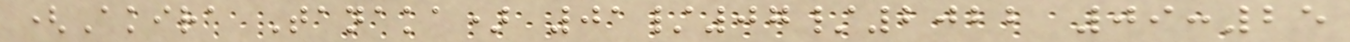(Akira Tanaka) 01/07/2022 09:25
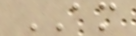AM
